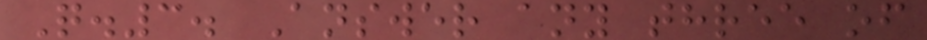Q.3. Answer any three of
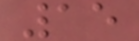15
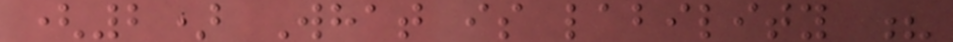(2) What is lability ?
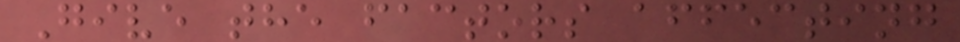Give the factors affecting
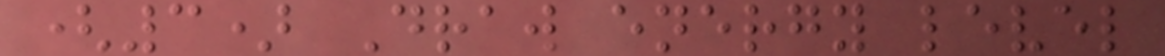(3) Draw energy level
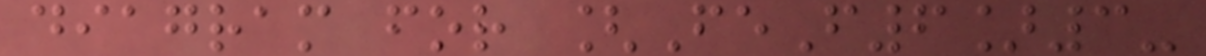diagram for [FeF6]3-
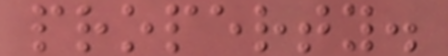property.
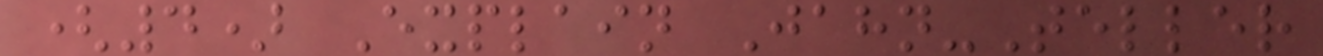(4) Explain Jahn-Teller
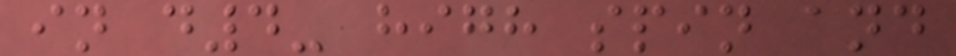in d4- high spin and
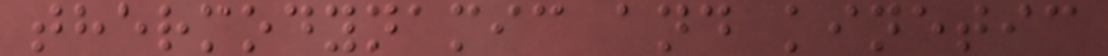thermodynamic and kinetic
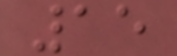15
